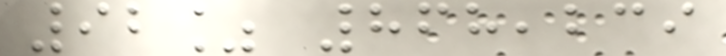92% 868,239
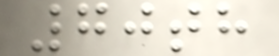70th
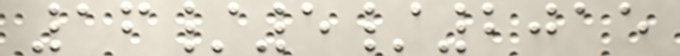16/5/2015
